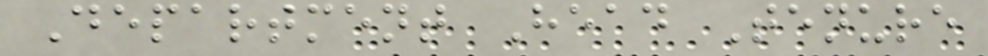Department Head Tenure
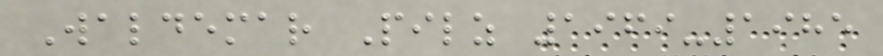Waldemar Pilz 1969-1985
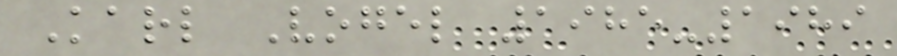Karl Vogel 1985-1989
